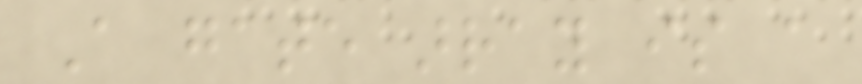A gate array is a
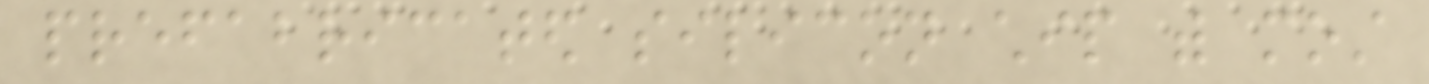prefabricated silicon chip with most
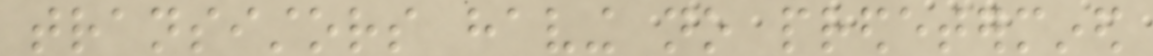transistors having no predetermined
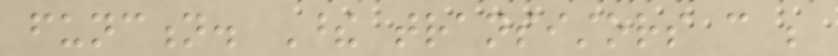function. These transistors can be
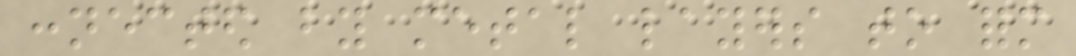connected by metal layers to form
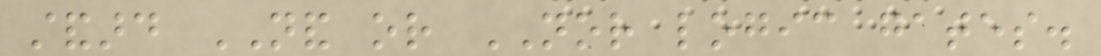standard NAND or NOR logic gates.
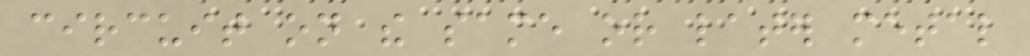circuit on the same or later metal
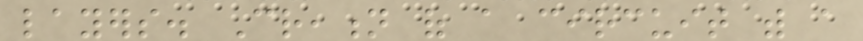layers. Creation of a circuit with a
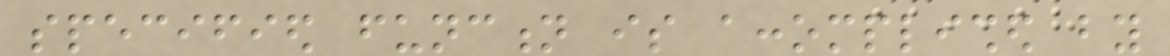specified function is accomplished by
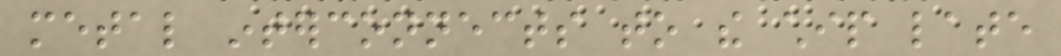metal interconnects to the chip late
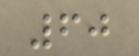60
